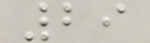29
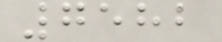7582
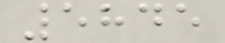5845
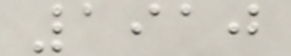1910
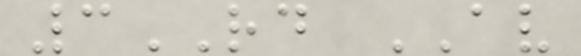3RD AV
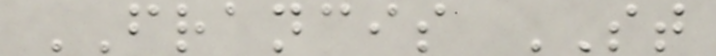FRANCIS ST
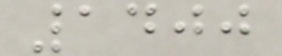1400
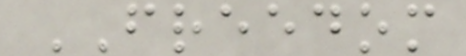FREEDOM
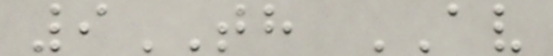9TH AV
